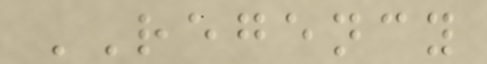REGENCY
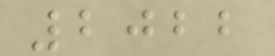2022
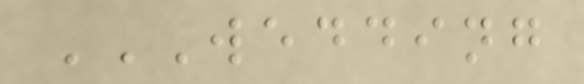WEDDING
